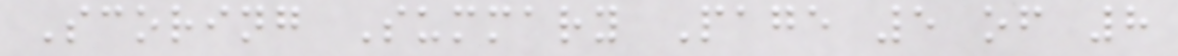Scoring Summary Page 5 of 8
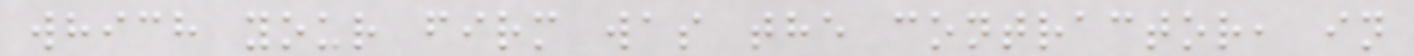which your firm was the contractor, in
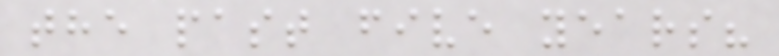the past five years?
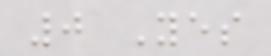0 Yes
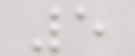5
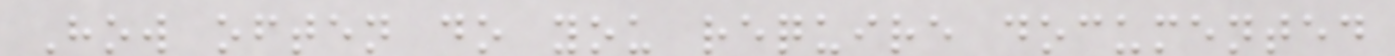How often do you require documented
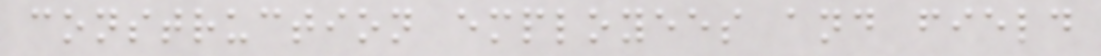construction employees and field
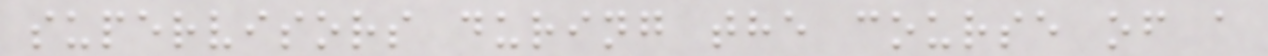supervisors during the course of a
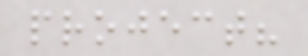project?
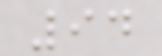94
